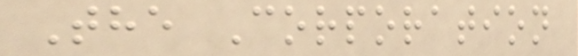The Corporation
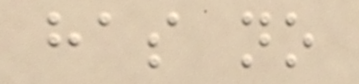has no
